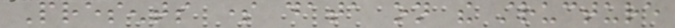Presents some data on the structure
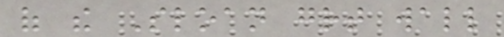of the Sloan great wall
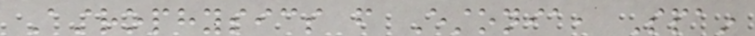Astrophysics from Estonia, Spain
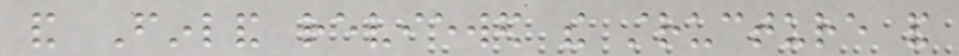and Finland reviewed the structure and
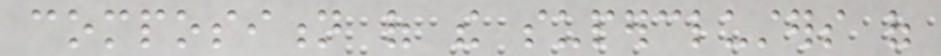composition of the superclusters of
